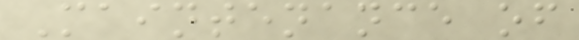Maintenance of
